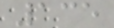135
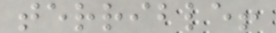terrible!
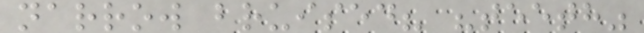narrow bruised? "teeth"
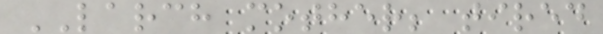LARCH mother; tired
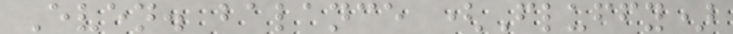Even. balance (Fluffy)
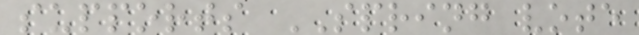supports SPRING vote
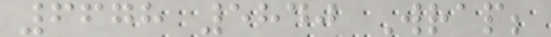6678 5840 Wrap;
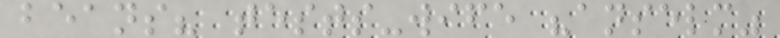beans? tests-wife "anselm"
